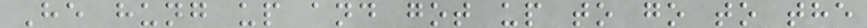He hung up and got up to go to the
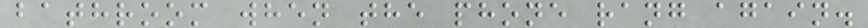bathroom when the phone rang again.
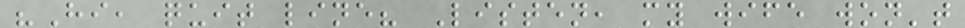"Hi, quit line? Listen, my wife won't
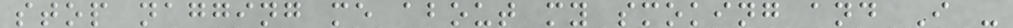stop nagging me about my smoking and I -
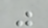"
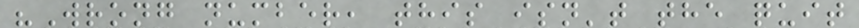"Wrong number, this isn't the quit
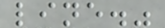line."
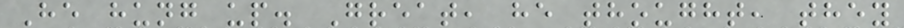He hung up. Great, he thought, they
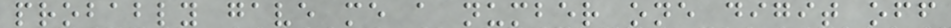probably gave me a number one digit off
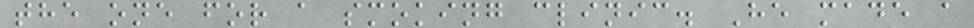the one for a smoking clinic. He made a
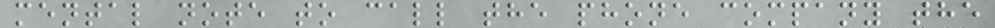mental note to call the phone company the
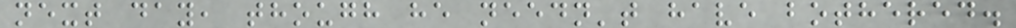next day, though he needn't have bothered.
